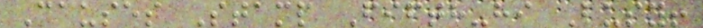Causes Stamp Fifth-hi Busy!
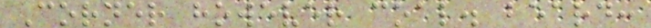Corner however coal. beard:
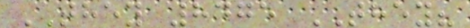THEY 8475 THEY?
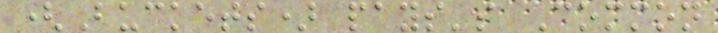(Buckets) pays's Common
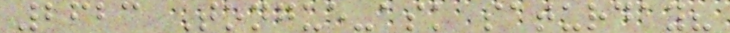2623 Tongue-ask saturday?
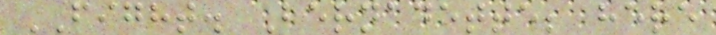FIGHT. Bernadette; here
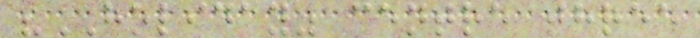"HOLIDAY" centre three
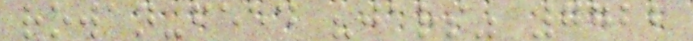rowan-feed "jars" 7722
